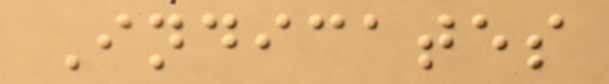Indicates
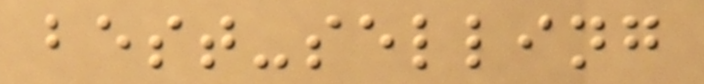best-selling
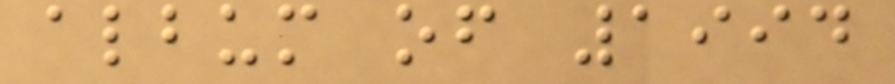album of 1994
